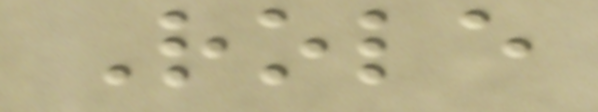Role
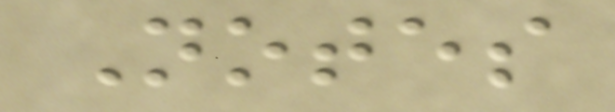Notes
